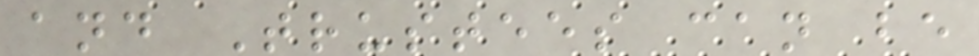and Trustees can be
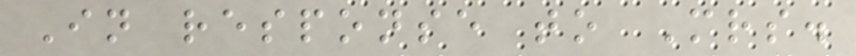In response to Mrs.
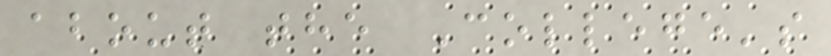about the College's
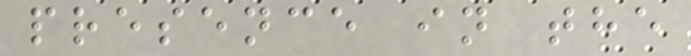presence in the
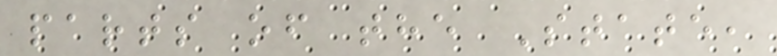parts of the State,
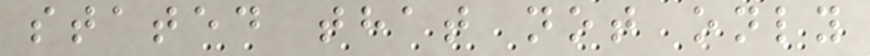stated that not only
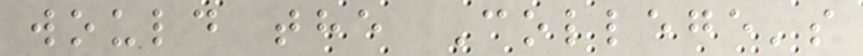would the College's
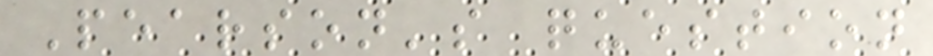Pearson's question
